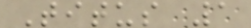Titus 1
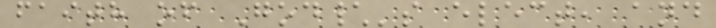faith of God\'s elect, and
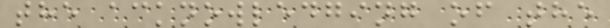the acknowledging of the
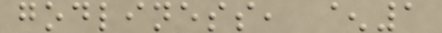godliness, ^1
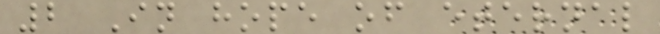2 In hope of eternal
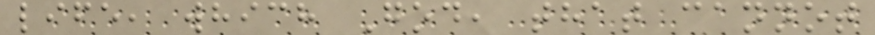life, which God, that cannot
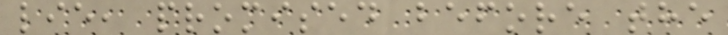lie, promised before the
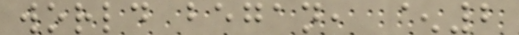world began, ^2
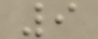9
